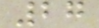27
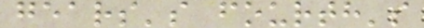gears's fourth's
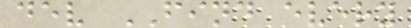dev FIND every
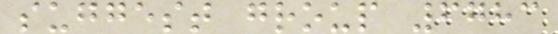suggest group 6783
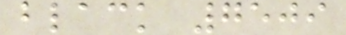black 7509
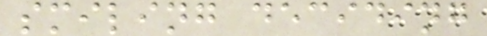smiling deciding
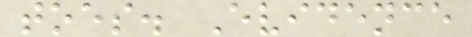toes. Evidence
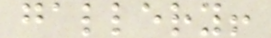gallery!
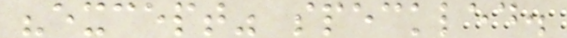"except" speckled.
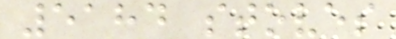5184 stoves
